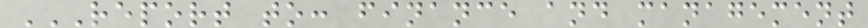REPORT TO: FINANCE AND MANAGEMENT
